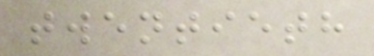twentieth
